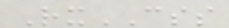RxCSS
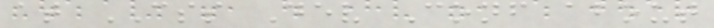at CSS Dev Conf about
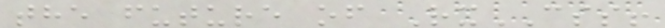the future of RxCSS!
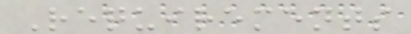Requirements
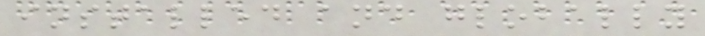installed and globally
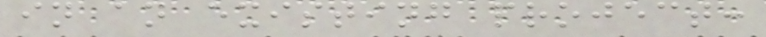in an existing project:
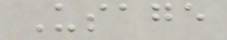Usage
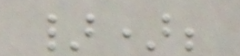});
